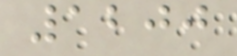1200
